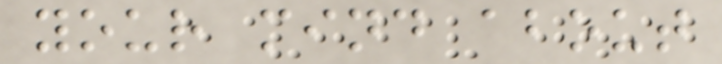your mind about
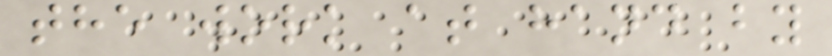the work at hand by
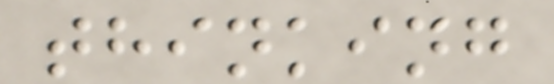thinking
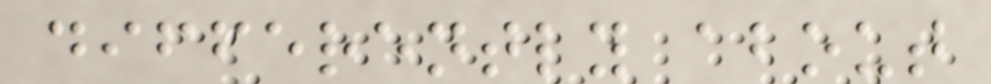differently about
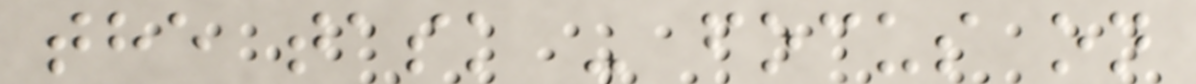the task - focus on
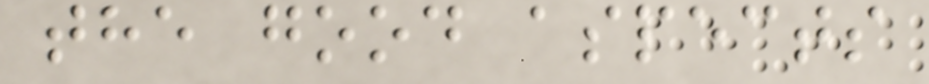the good aspects
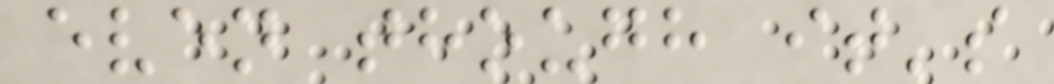even though it's
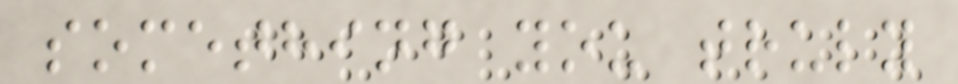something you truly
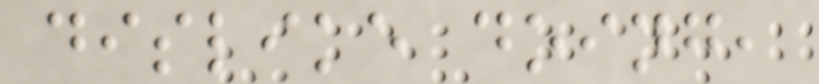dislike doing,
